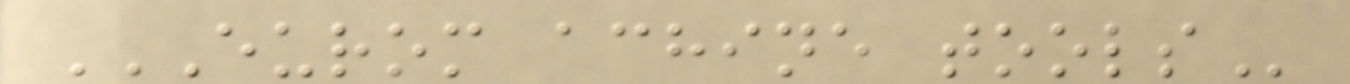EUROM ACHINE TOOLS
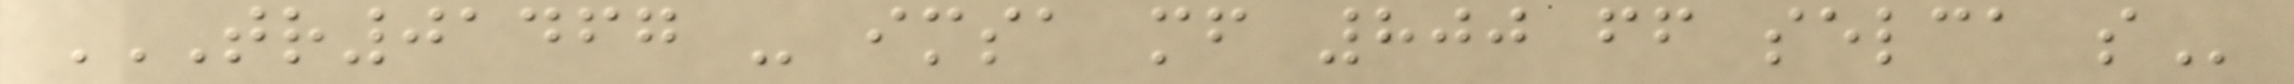TR01467 - IMSA MF 800 FF SELCA S
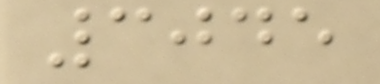3045
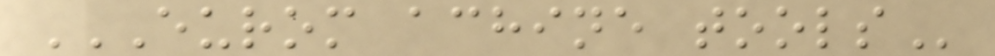EUROM ACHINE TOOLS
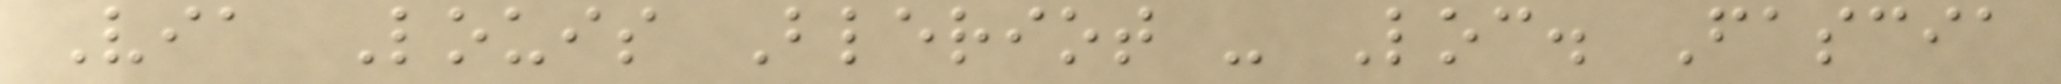Via Louis Bleriot - Loc. Fascia
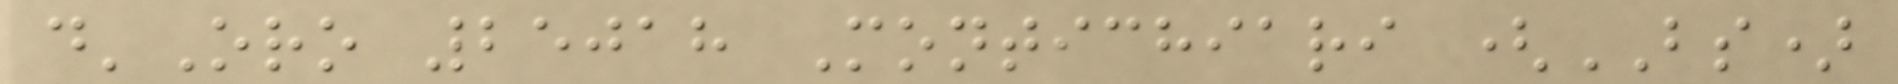d'Oro 25018 Montichiari (BS)
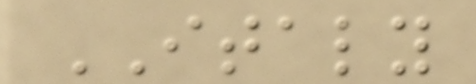ITALY
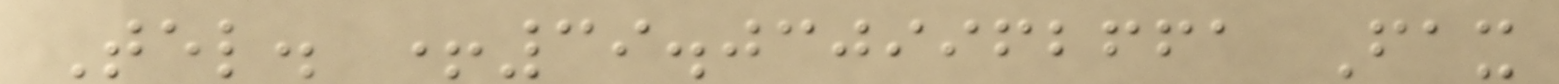Tel. +39.0309962661 Fax
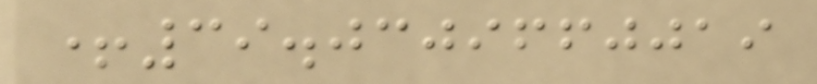+39.0309660019
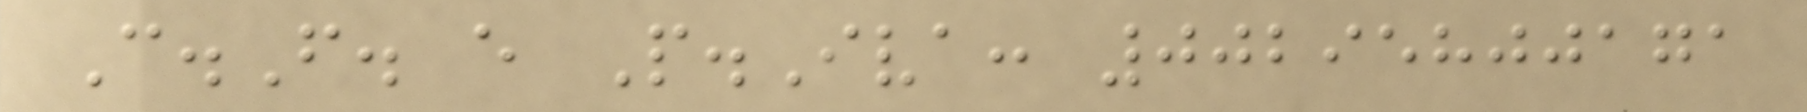C.F. e P.Iva: 00295800171
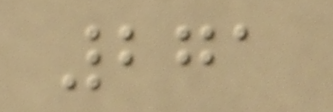271
